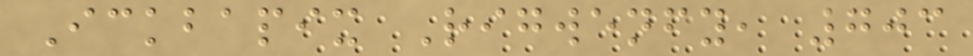Ickbapix Rigwenfy, 703
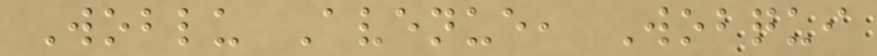Woblu Avenue, Wobqui
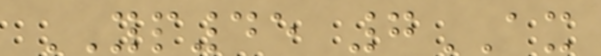YP45 7AX
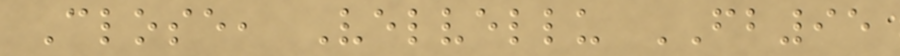Close, Velvellu FB95
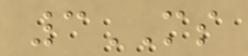3MS
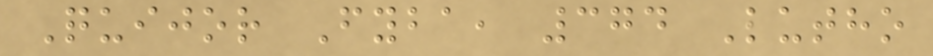Quijor Fyba, 374 Lutho
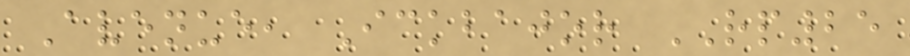Avenue, Ickbajor RP25
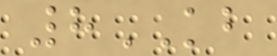8KB
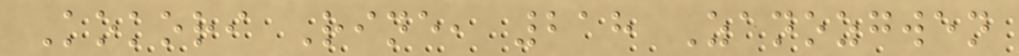Kokori Rine, 218 Zanozgwen
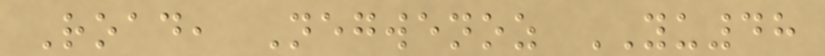Road, Negwenoz YU48
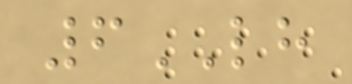6LH
